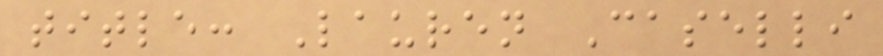title: Lauren Caselli
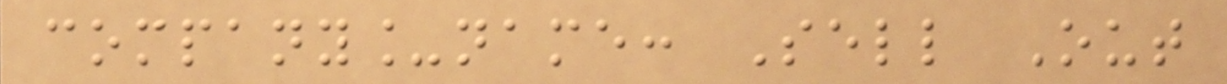company_name: Sell Out
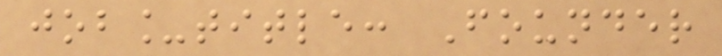job_title: Founder
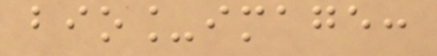bio_image:
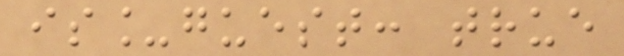is_guest: true
